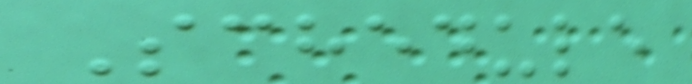Schedule
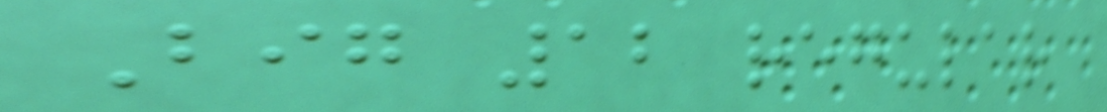Big 12 regular
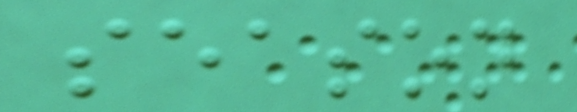season
